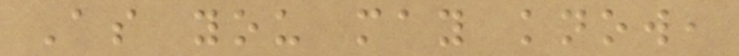As you may know,
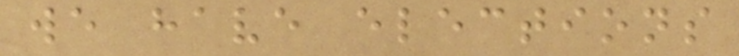we have elections
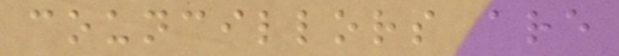councillors are
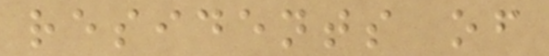residents of
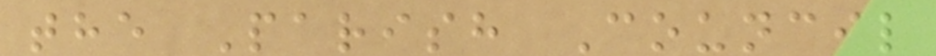the Parish Council
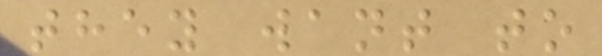they want to
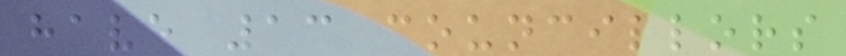have 13 councillors
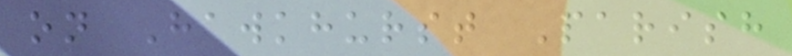on Hawkhurst Parish
